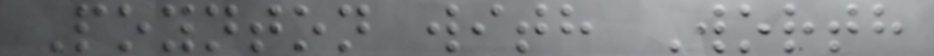Poynton with Worth
